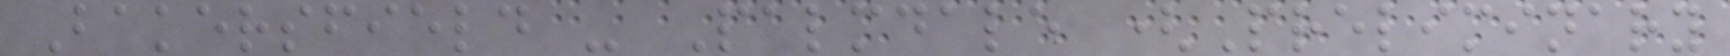Bakersfield - Palmdale (Preliminary
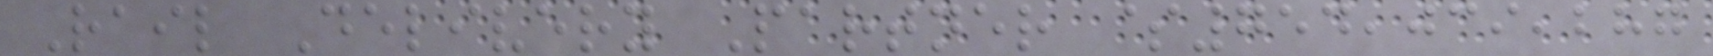Rail Delivery Partner $754,039,287
